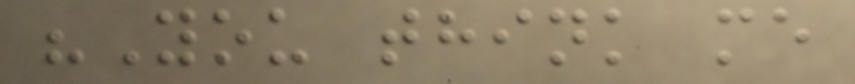"You think me
